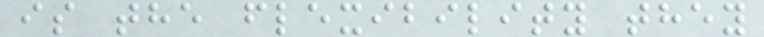is the flexibility they
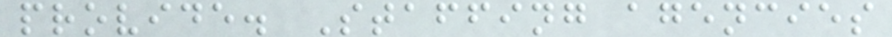provide. Staffing agencies
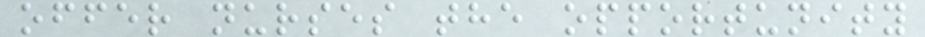offer nurses the opportunity
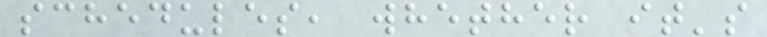schedules, whether it's
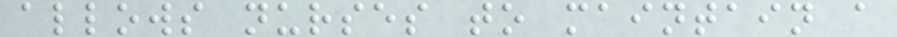allows nurses to maintain a
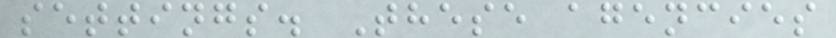settings. These agencies
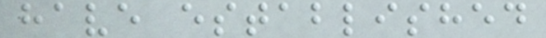have established
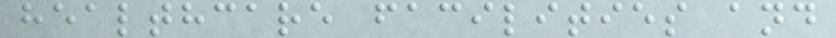healthcare facilities and
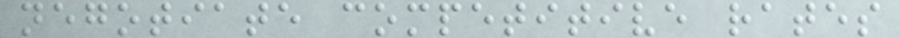negotiate competitive rates
